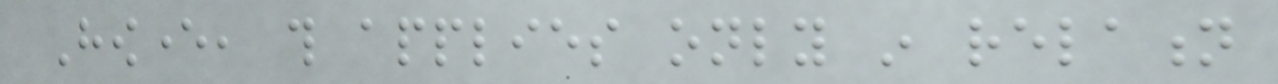However, this applies only in relation
